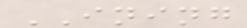INING
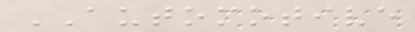AUTOMOTIVE
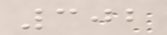302
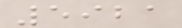5921
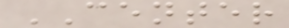CENTER
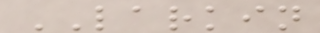LARKIN
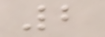2
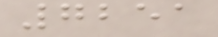7251
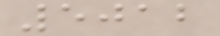5012
